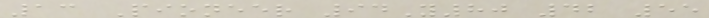13 Pioneer 94Y80 42 55
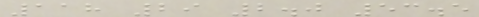118 29 2.0 53.5
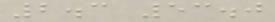2.3 53.0
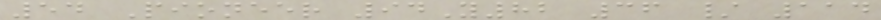54 Pioneer 94Y82 36 / 114
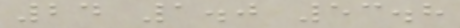24 1.0 53.8
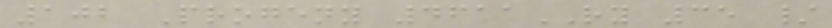102 Progeny 4611RY 35 /
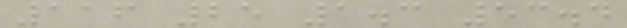116 25 1.3 53.4
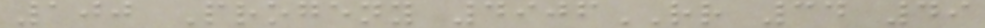100 Progeny 4906RR 34 49
